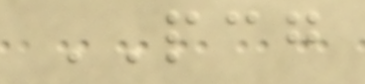PCG
